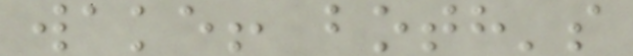wake! both's
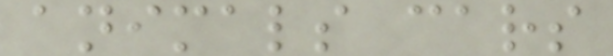animals cars
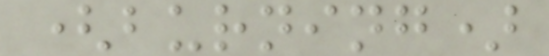(burning)
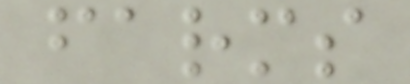farms
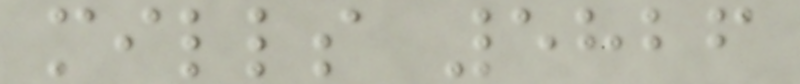mills 5826
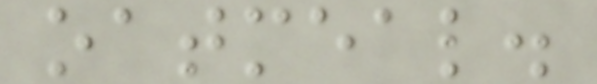oatmeal.
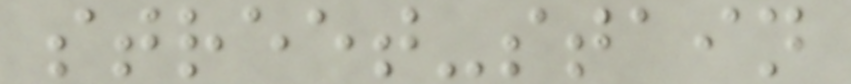street-stain
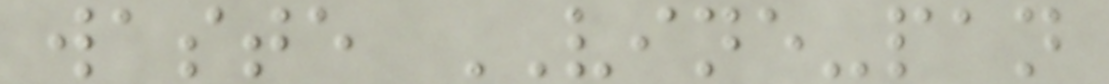waste VINE-pan
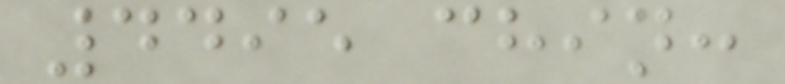4495 chin:
